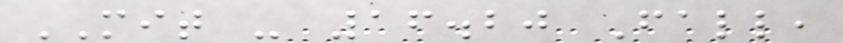MIT - 16.20 Fall,
